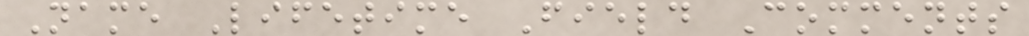Name Lifetime Field Comments
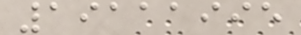19111995
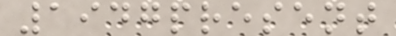1947present
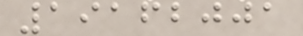19162001
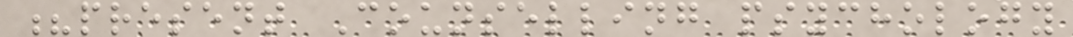?present Counselling psychology
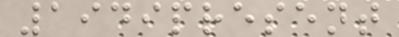1949present
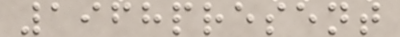1968present
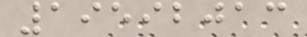19592013
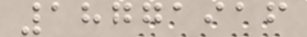18771916
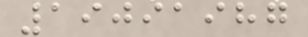19091987
